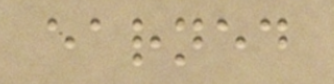earned
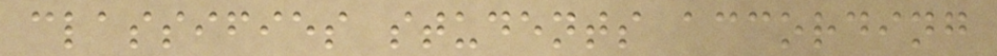classifies students according
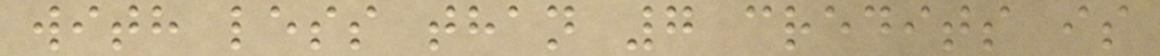with less than 7 credits is
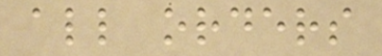all orders
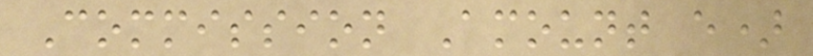Commission Amount e)
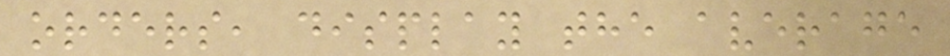orders, display the average
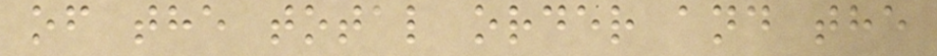of the total order and the
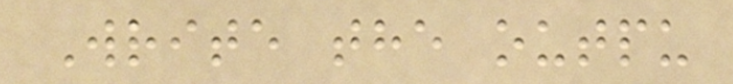Write the outpu
